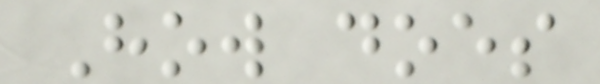How does
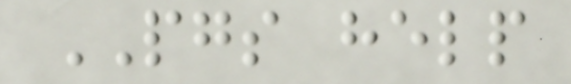PGS help
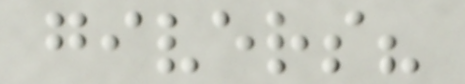givers?
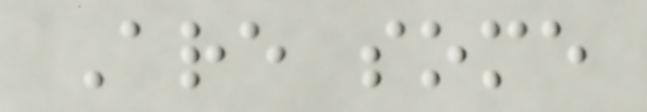Are some
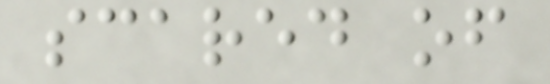scared of
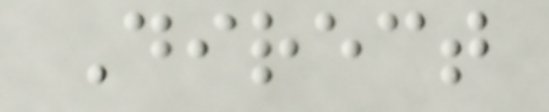Direct
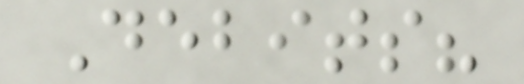Debits?
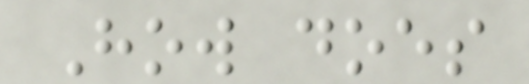How does
